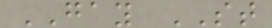GAY ST
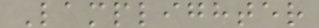Lamplighter
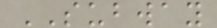SUBWAY
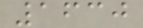1630
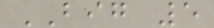BIG 5
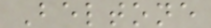Beltone
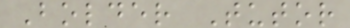Bolder Tutor
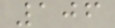106
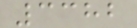3382
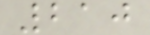210
